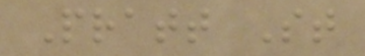Pratt St
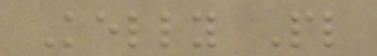Kelly Pl
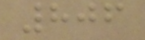806
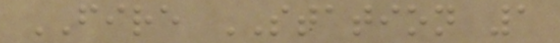FIRE STATION 1
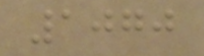1070
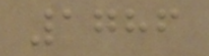1786
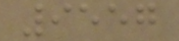9557
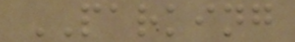PARKING
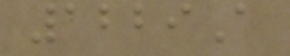1229A
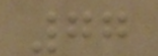77
